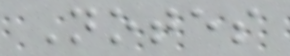Notes
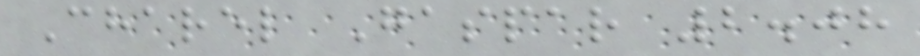Charel Gaspar 2.08
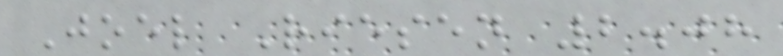Joel Riesen 2.08
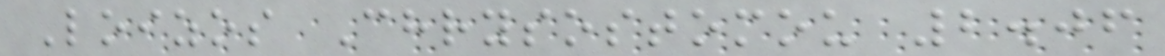Loizos Chrysostomou 2.06
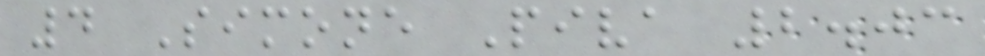4 Simone Piva 2.03
